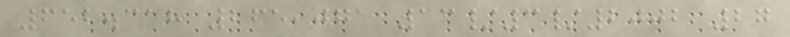652.318 265,071 13/3/2002 27
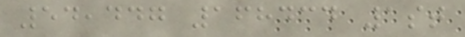54,447 168434 1st
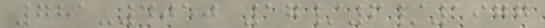781-4050 17/6/1977
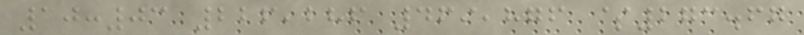10:03 226,286 469,876 $273.67
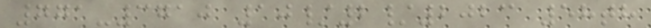771-3710 10/2/2023 58th
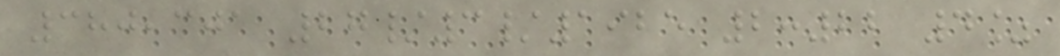380,301 27/3/1925 2:22 4%
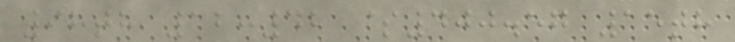98th 12:42 $400.57 15th
